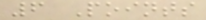6 Points
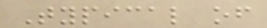Typical of
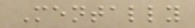Mentally
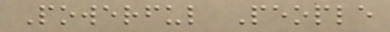Powerful People
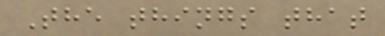The things that
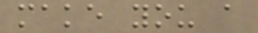make you a
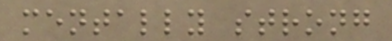mentally strong
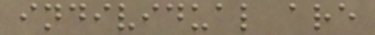individual are
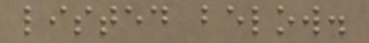listed below.
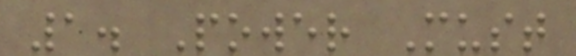1. Power Must
